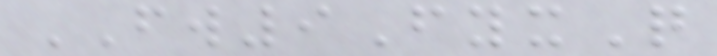FW9FyxQ
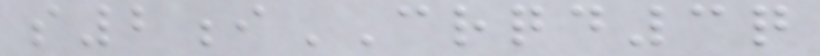s2iCRQD3q
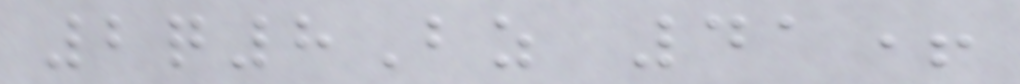2q8Bz 41+
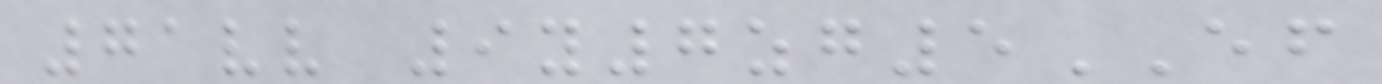71vv 9y7zg5EF
